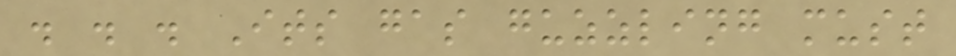. . . Its gas guzzling must
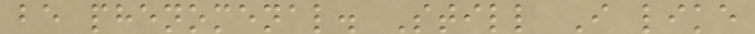be phenomenal. Still I like
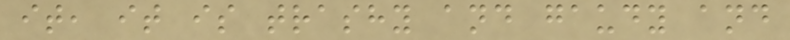it, it is trashy and gaudy and
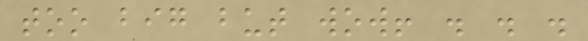too big but wow! . . .
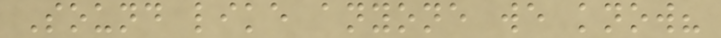Sound like anyone we know?
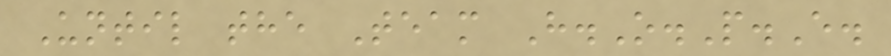Until the Team H.O.P.E.
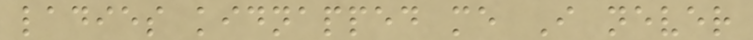ladies kidnapped me I never
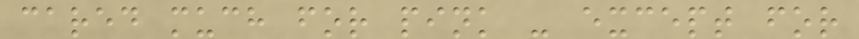cared much for pink - except for
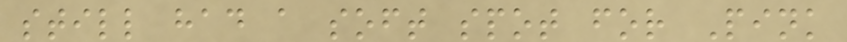still had a soft spot for Pink
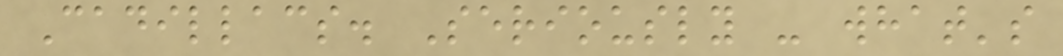Cadillacs. Seriously - what's
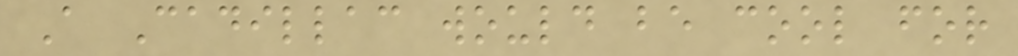A Cadillac would be cool for
